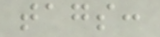tags:
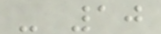- 10
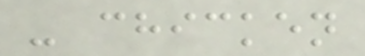- chicken
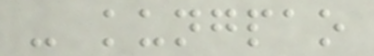- kungpao
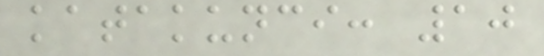katakunci: 10
